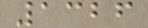1326
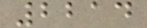2214
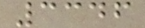3346
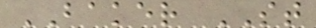BAKER ST
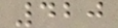420
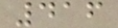416
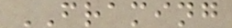FRAMING
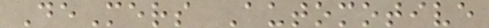DeMers Automotive
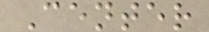Center
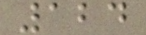124
